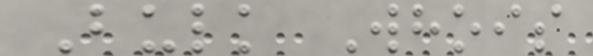Bulk Whois
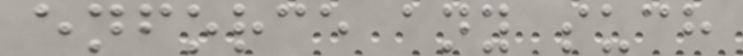enforce any such
